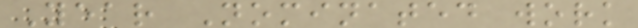Year Nominated work
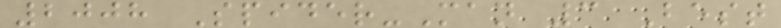2008 Spider-Man 3 Best
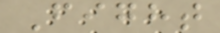Fight
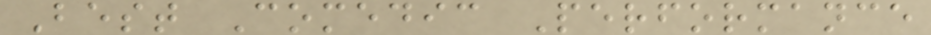Best Comedic Performance
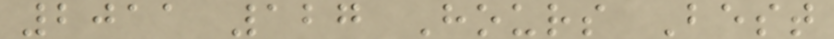2011 127 Hours Best
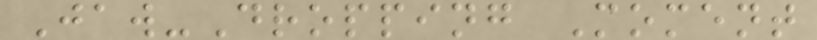Jaw-Dropping Moment
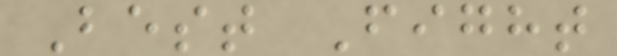Best Fight
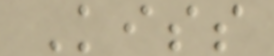Kiss
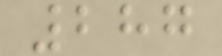287
